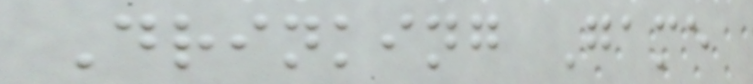Drinking Game
